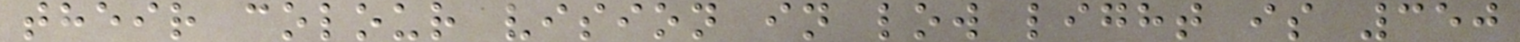their colour vision in low light is 350
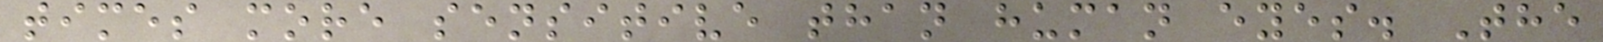times more sensitive than human eyes. The
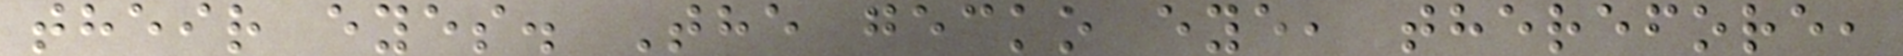their eyes. The gecko eye, therefore,
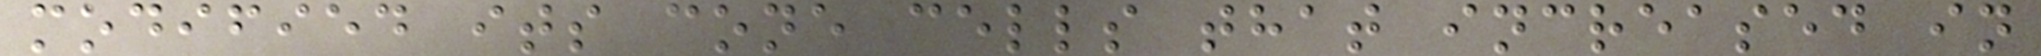modified its cone cells that increased in
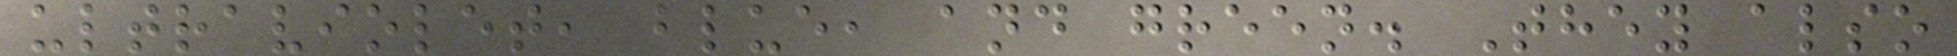ultraviolet, blue, and green. They also
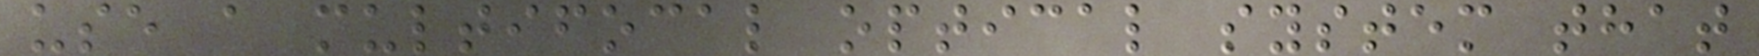use a multifocal optical system that
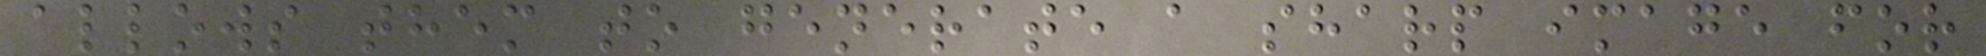allows them to generate a sharp image for
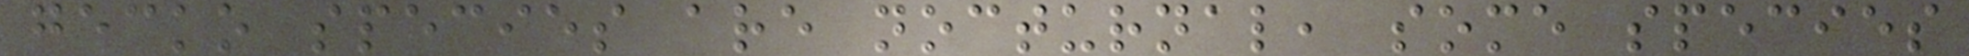gecko species are nocturnal, some species
